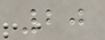20
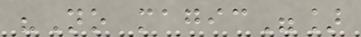"No magic"]
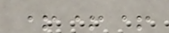+++
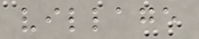village
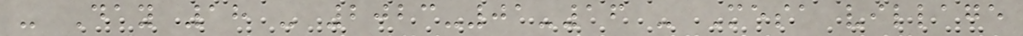- Day 18 - 2023-01-16 - Mesa village
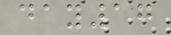day17
